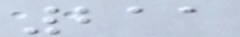211
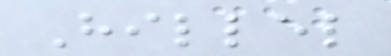Hillel
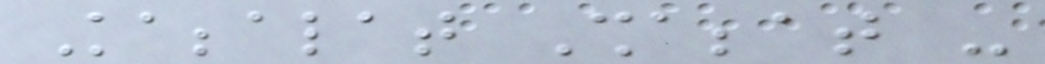Kabbalat Shabbat -
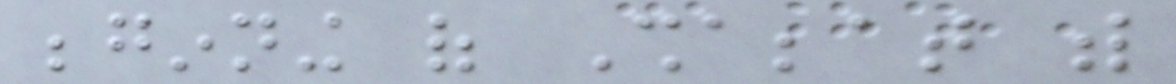beginning of Shabbat with
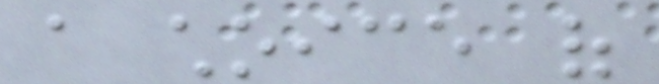a choice of
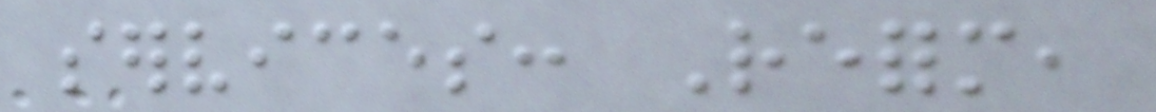services: Reform,
